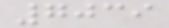7039
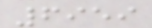6959
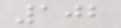102
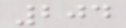204
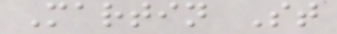Martin St
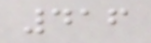416
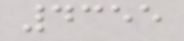4355
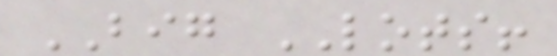BIG LOTS!
